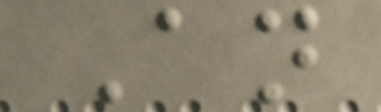An
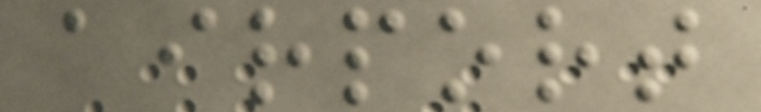airport
